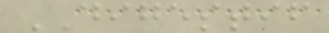DIGESTIF
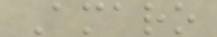Amaro
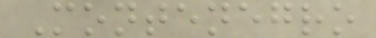Montenegro
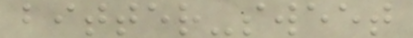bitter-sweet
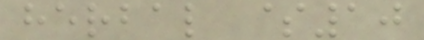herbal $10
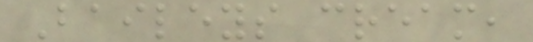Baileys cream,
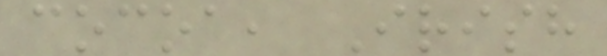cocoa, Irish
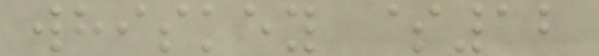whiskey $12
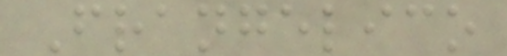Frangelico
